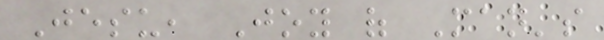Jesu, Joy of Man's
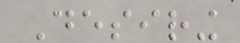Desiring
